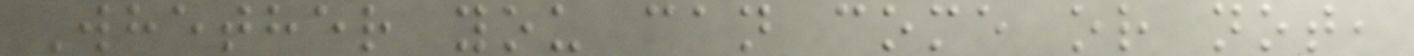Whether you can come or not,
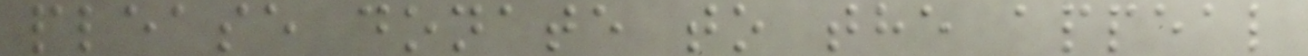please donate to the appeal
